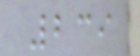239
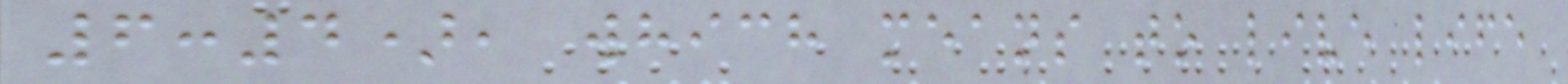6:4), which means to live life
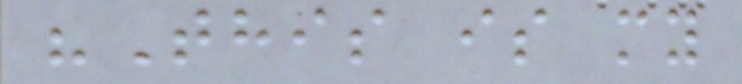"This is my
